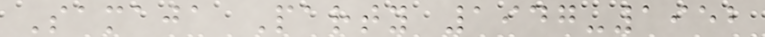Samaja Party 1947-1952
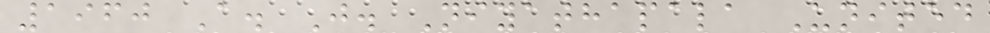1960 A. J. Niyathapala United
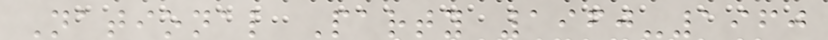National Party 1960-1960
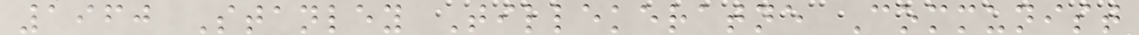1960 Stanley Tillekeratne Communist
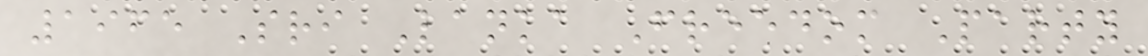1965 Sri Lanka Freedom Party
